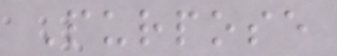Purpose
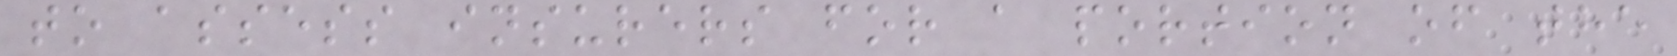to assess insurers for a portion of the
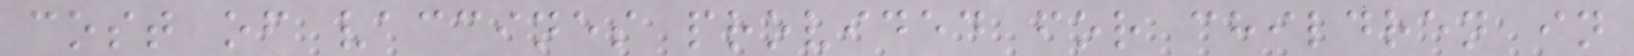cost of vaccines provided for children in
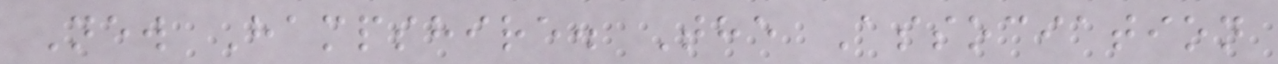New Hampshire. The Association
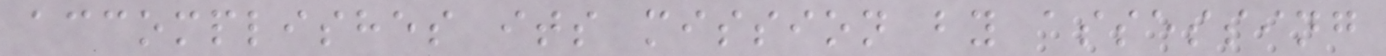accomplishes its mission by assessing
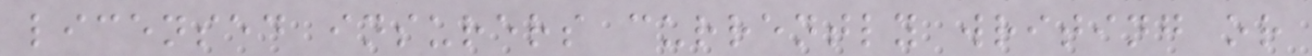licensed insurers currently writing or
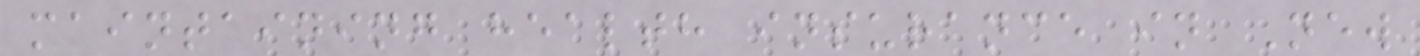maintaining health insurance in New
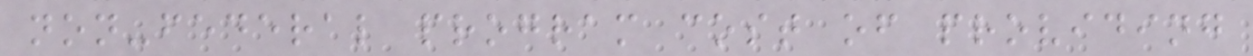non-federal program cost of providing
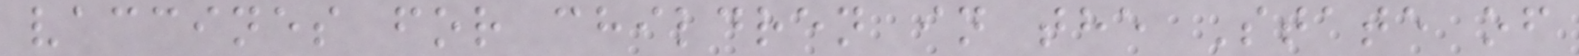vaccines for children in the State of
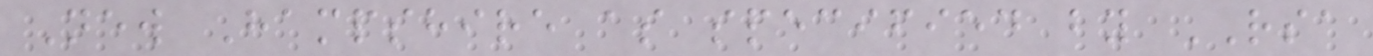New Hampshire as specified by RSA
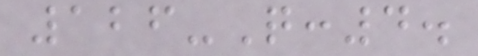126-Q:4.
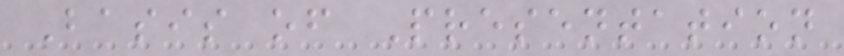Basis of Presentation
